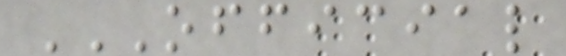OFFICIAL
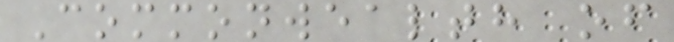Commonwealth of
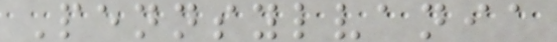Pennsylvania
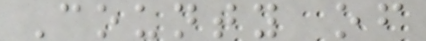County of
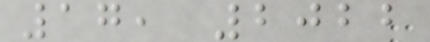17, 2022
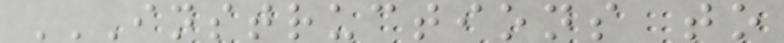INSTRUCTIONS TO
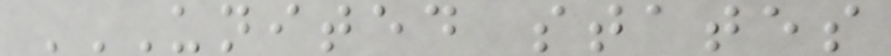UNITED STATES
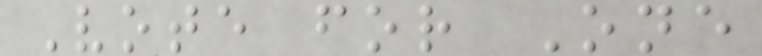Vote for One
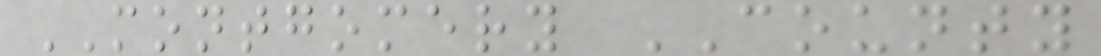MONTGOMERY COUNTY
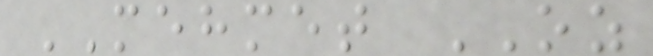MEHMET OZ
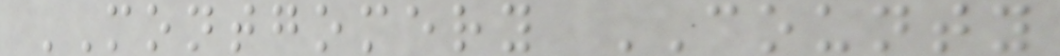MONTGOMERY COUNTY
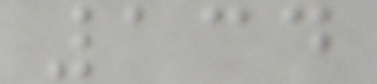134
